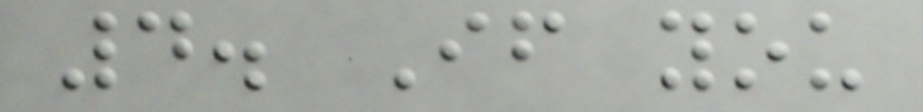4. If you
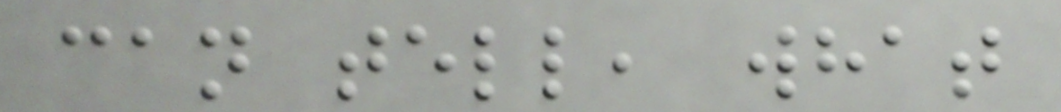can tell, what
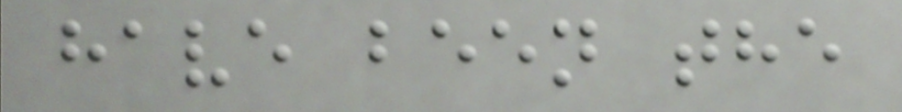have been the
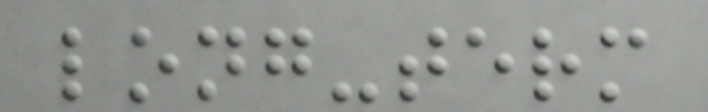long-term
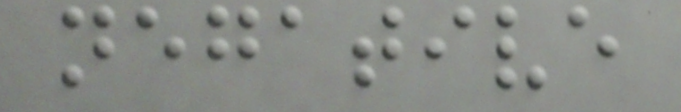negative
